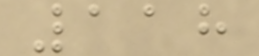118
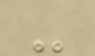-
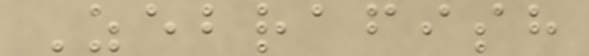Zebrafish
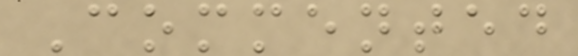Commented
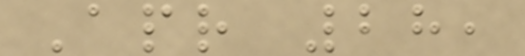Apr 28,
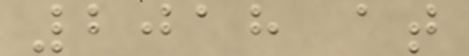2018 at
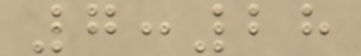7:28
